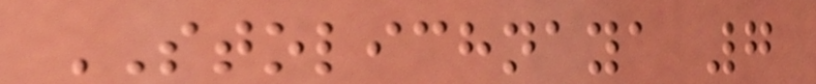STOLICHNAYA 7
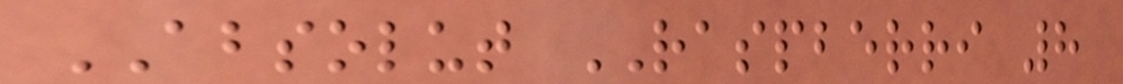ABSOLUT RASPBERRI 8
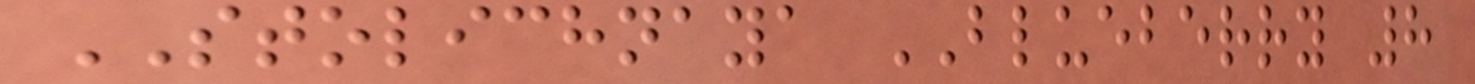STOLICHNAYA BLUEBERRY 8
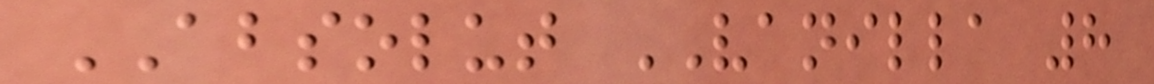ABSOLUT VANILLA 8
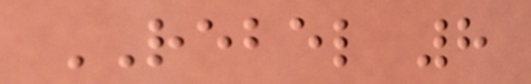REBEL 8
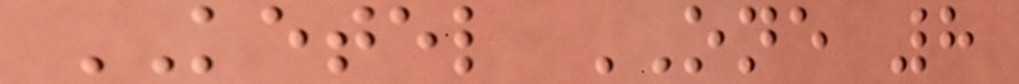KETEL ONE 8
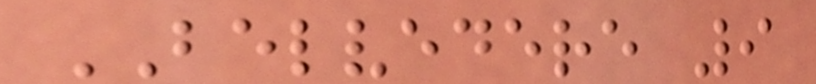BELVEDERE 9
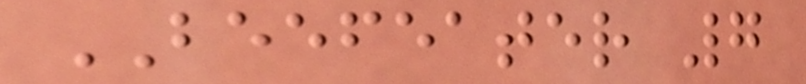BEEFEATER 7
